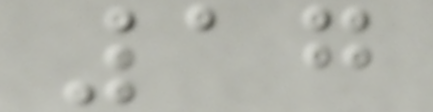17
